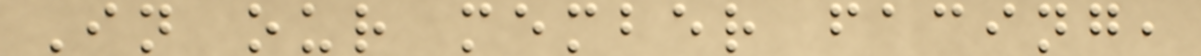In our member facing,
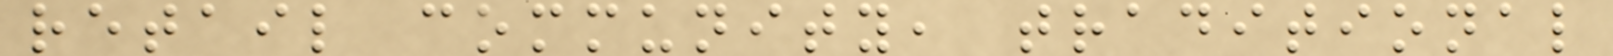retail community, traditional
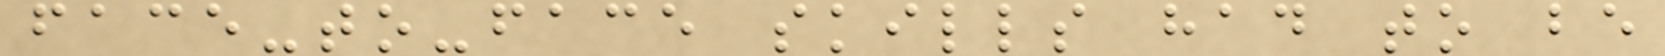face-to-face skills had to be
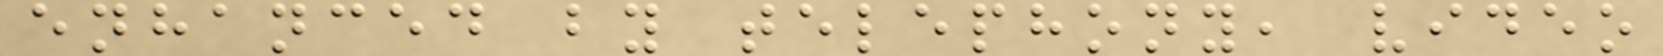enhanced by telephony, video
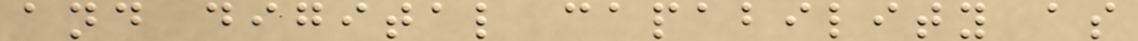and digital capability as
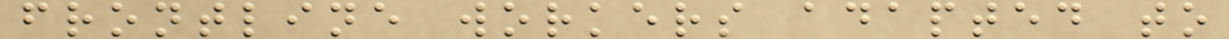frontline workers adapted to
